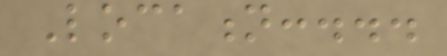Location:...
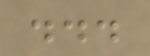...
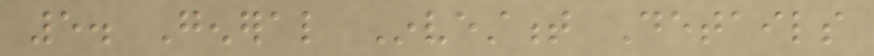5. General Investment Details
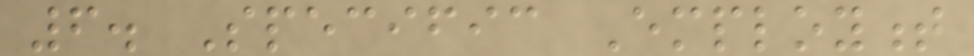6. Specific Employment
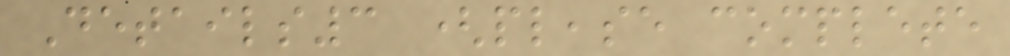Details3 (please complete
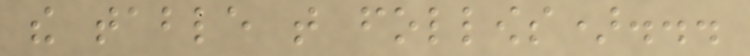the table that follows)...
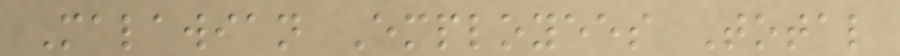Malawian Employees Total
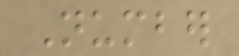Number
